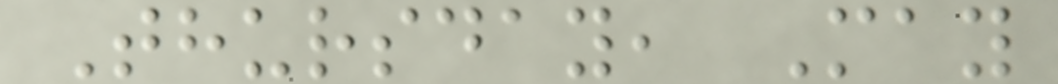Thursday, May
